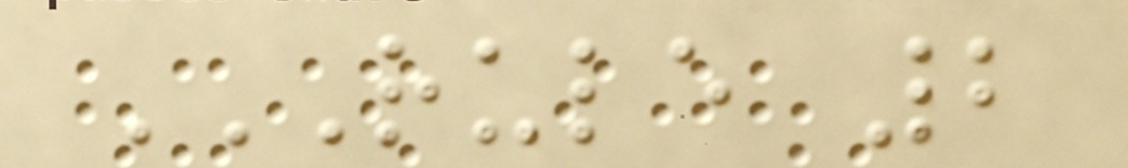RULE 2
